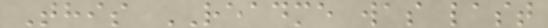This README was last
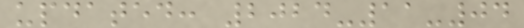updated: 2024-11-04
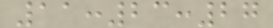11:23:27
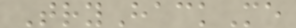TryHackMe
